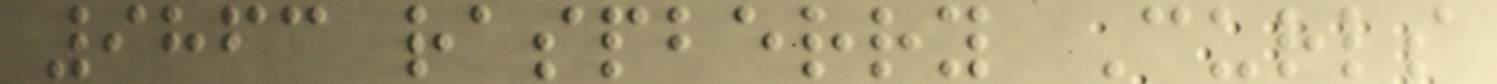9863 raspberry Curls
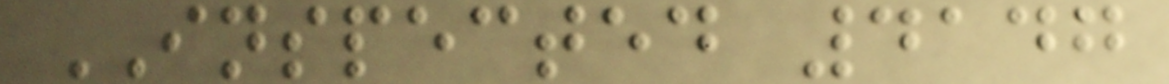INSPECTED 4147
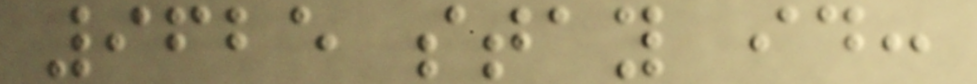9625 stay id:
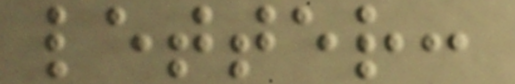letter:
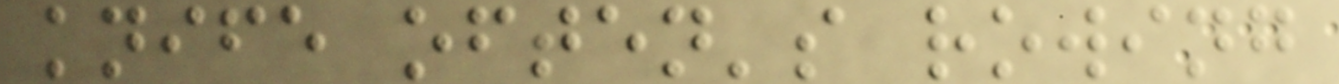knife often's rowing
